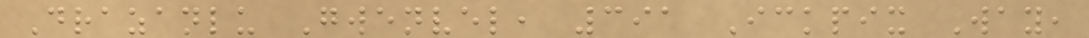Drazanlu Gwenvel, 391 Ickpix Way,
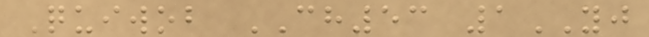Quiwob CH53 1YJ
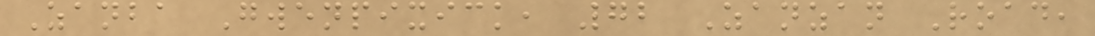Zanba Gwenpixick, 72 Zanzan Road,
